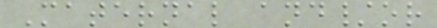Maternal and/or
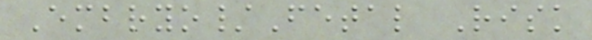Embryo/Fetal Risk
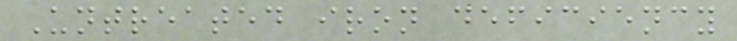Untreated iron deficiency
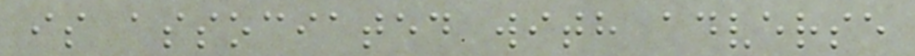is associated with adverse
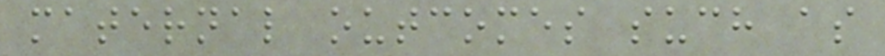maternal outcomes such as
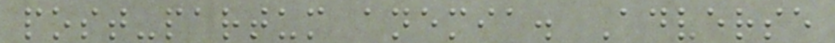post-partum anemia. Adverse
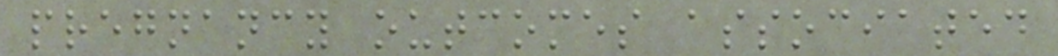pregnancy outcomes associated
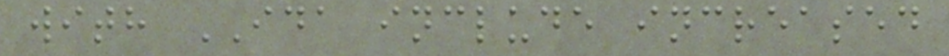with IDA include increased
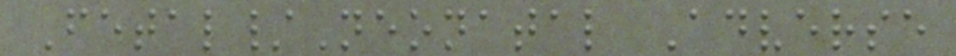Fetal/Neonatal Adverse
